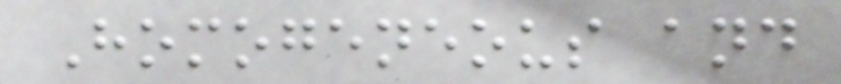Homogeneous and
